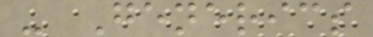- Generics
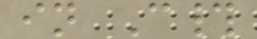in C#
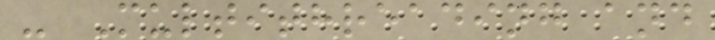- Multithreading and
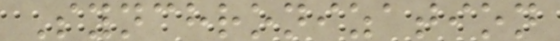Synchronization
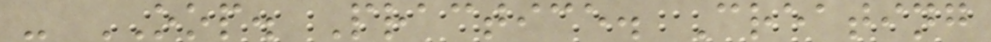- OOP. Practice. Creating
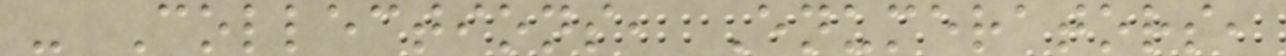- Collections, Enumerators,
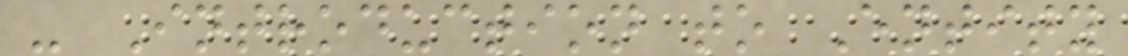- Introduction to Entity
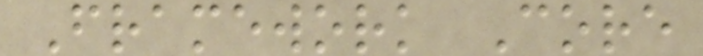Framework Core
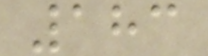183
